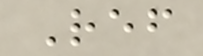Ref
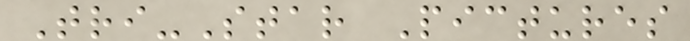Tri-Star Pictures
